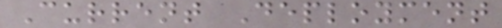Current Deployment
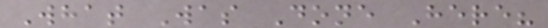What Was Done Here?
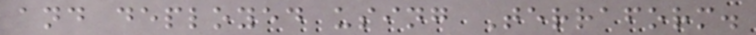and deployed using Terraform.
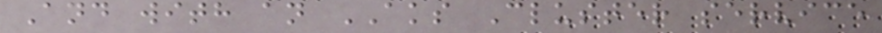And with an AKS Cluster service
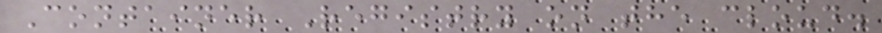Container Registry on the cloud.
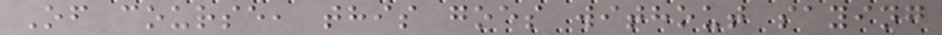Of course, this goes without saying
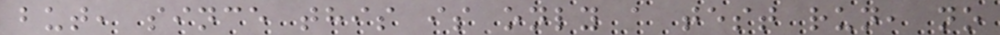but, since this is only a test run, no
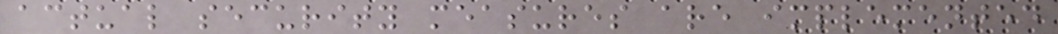actual security measures are implemented
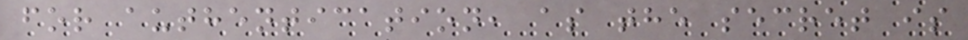for authentication, as the secret is
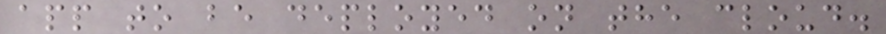app to be deployed on the cloud.
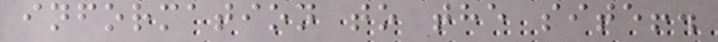information to the site!.
